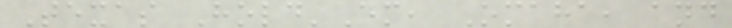Texas Hold'Em, Omaha, and
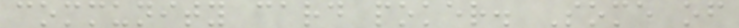community card poker. Some of
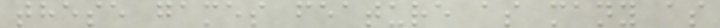these games feature as many as
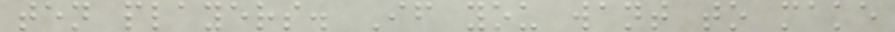ten players. If you want to make
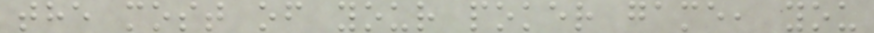the most of your poker game, you
